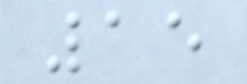15
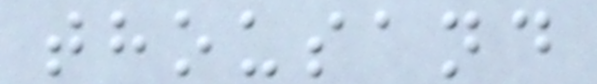thousand
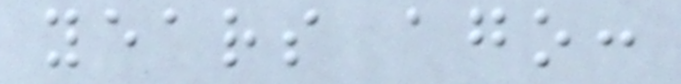years ago:
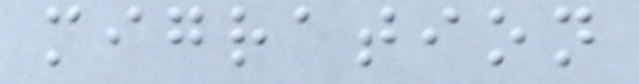migration
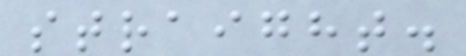straight.
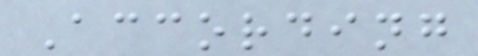According
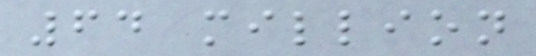64 million
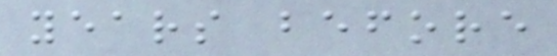years before
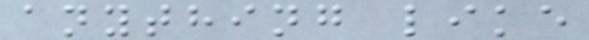anything like
